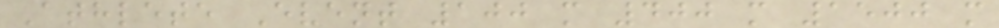Athlete Event 100 m 400 m 1500 m
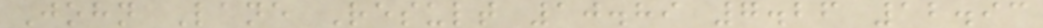John Lane Result 10.89 7.26 12.93
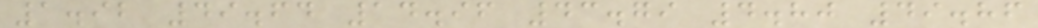1.92 49.64 14.96 43.79 4.80 49.86
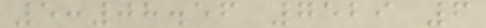5:08.56 7529 6
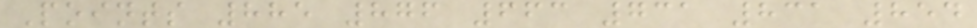Points 885 876 663 731 831 854
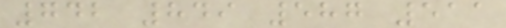742 849 587 511
